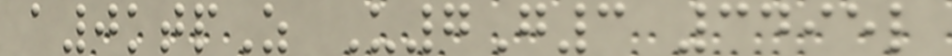a0ktpZ U7G3 3495l
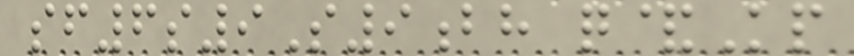sf6s9S9bh q&Kp
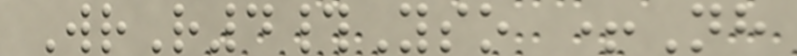WrR4#Yso +Nh
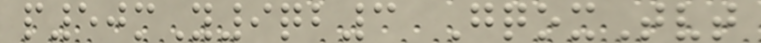p50mY9qb3 GqoxTvt
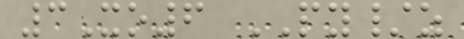3Xo6 PY/z
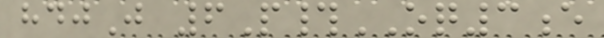hdjJ 6P#OQ3e
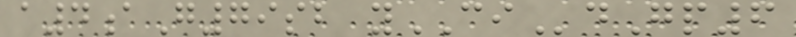a4aG79sb yCIdGp6
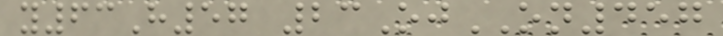y63H57 23OjON457
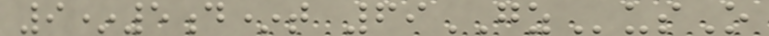9*5d*t 69GZusO
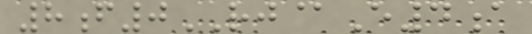8f0RJ@E4a
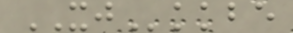XJkkbe
